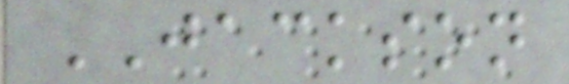JACKSON
